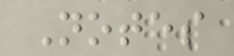Notes
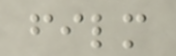film
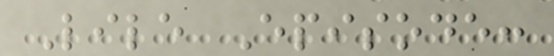Lile Episode:
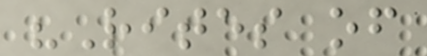"Rites of
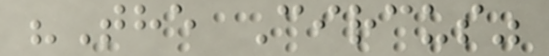"The Circus"
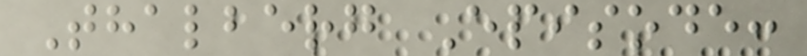Thalberg Episode:
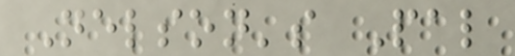Nelson's Pal
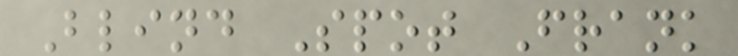Blind Spot Frank
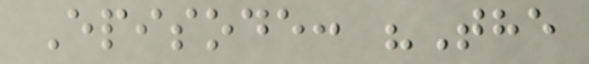Episode: "The
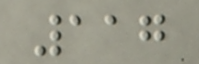117
